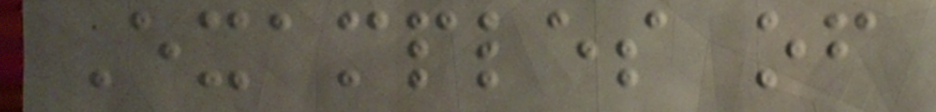Examples of
